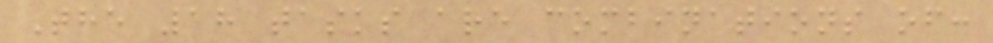The 18 tasks are combinations of:
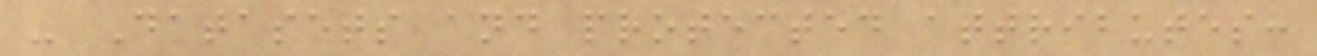- Datasets and protected attributes:
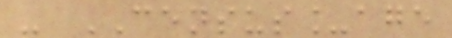- CENSUS_age
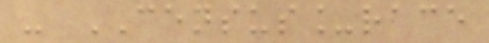- CENSUS_race
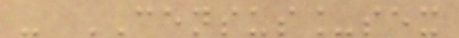- CENSUS_sex
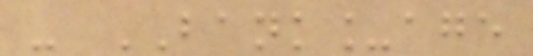- BANK_age
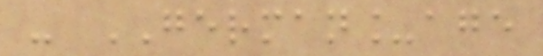- GERMAN_age
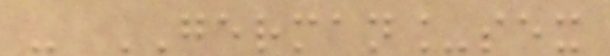- GERMAN_sex
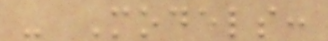- Models:
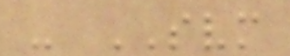- SVM
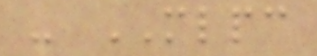- MLPC
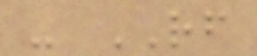- RF
